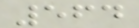564
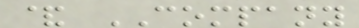& COMPANY
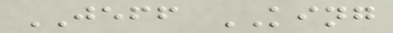JEFF KING
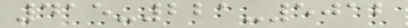415-221-5012
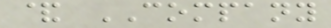& COMPANY
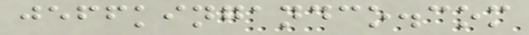jeffkingandco.com
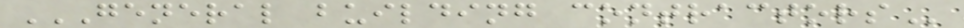GENERAL BUILDING CONTRACTORS
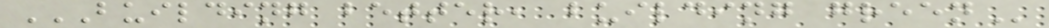BUILDING BETTER, BUILDING GREEN
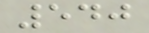540
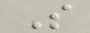S
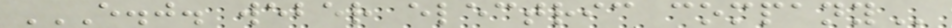E.J. WEBER ELECTRIC COMPANY
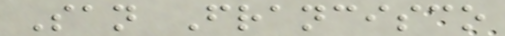San Francisco
